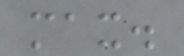max.
